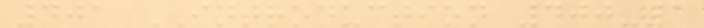401 INTRODUCTION 400-1
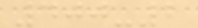400-2
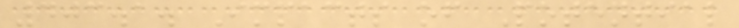403.1. Impacts of Potential
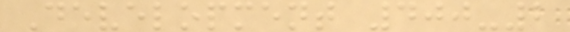Development 400-2
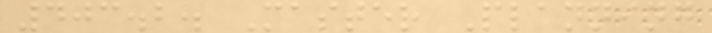403.2. Master Planning
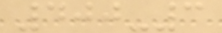400-3
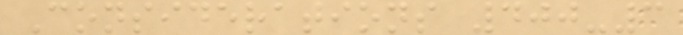Considerations 400-3
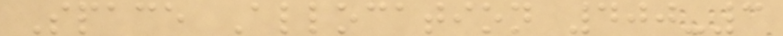Space Allocation 400-3
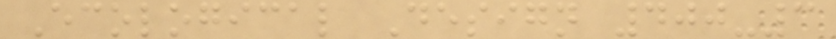Ecological Design 400-3
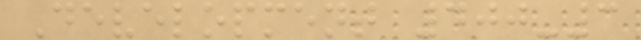Development 400-3
